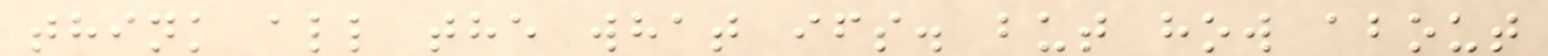think all the what ifs. but how about
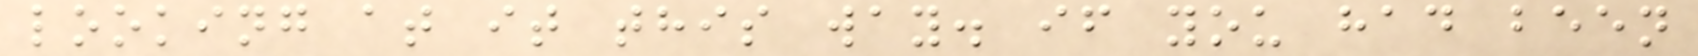looking at it this way. if you had been
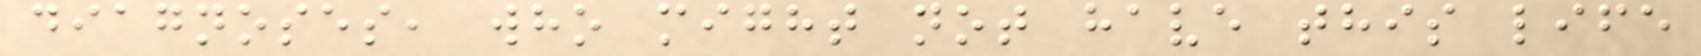diagnoses, who might not have this life
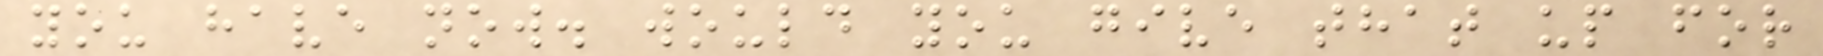you have now. would you give that up for
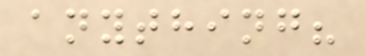anything?
